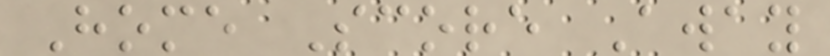Home Score Away
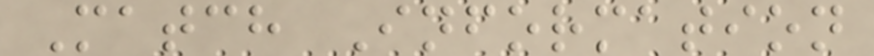Match Information
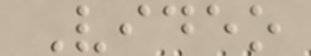Video
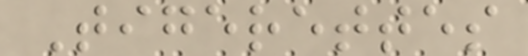Tigerettes
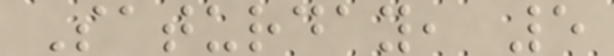Saturday, 5
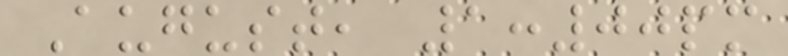August, 1:00pm
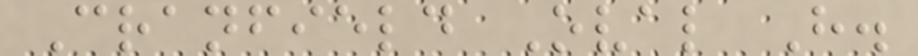Cranfield Oval H.
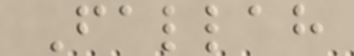Fallah
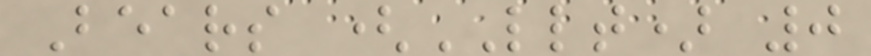Bears (LLT) 0
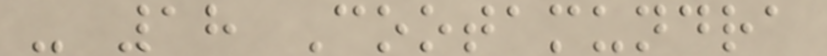- 18 Cootamundra
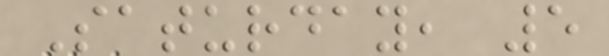Saturday, 5
